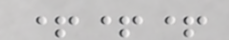+++
